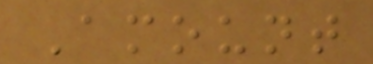Amount
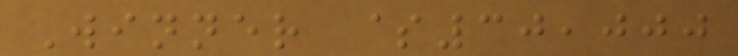Winner $30,000
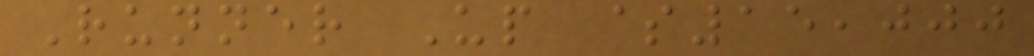Runner Up $15,000
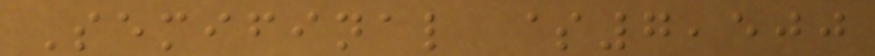Semifinal $7,500
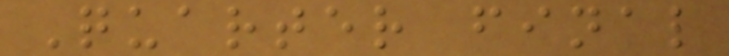Quarter final
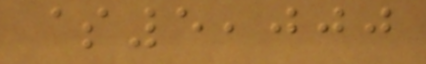$5,000
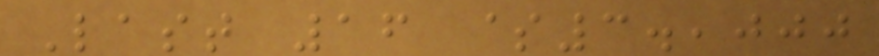Last 16 $3.,000
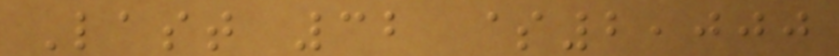Last 32 $2,000
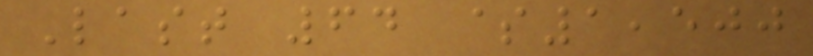Last 64 $1,500
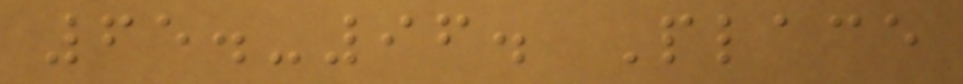65.-96. Place
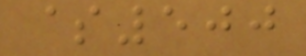$500
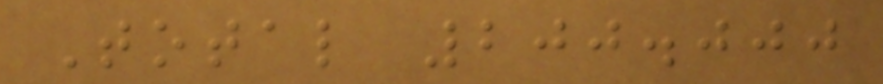Total 200.000
